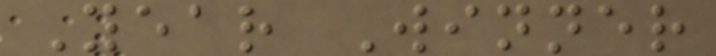Year Winner
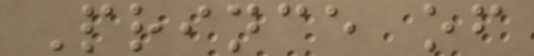Prince of
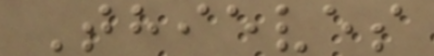Thieves
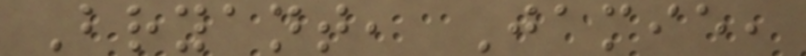Bryant, Jamie,
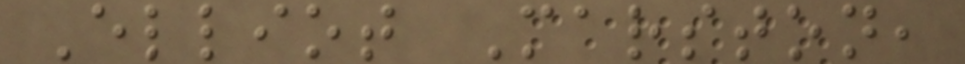Elliot Marston,
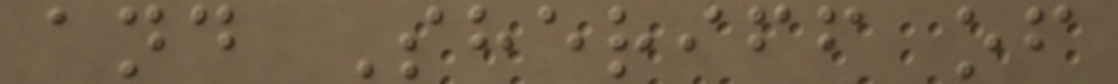and Sheriff of
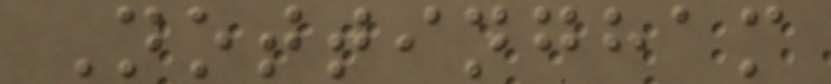Nottingham
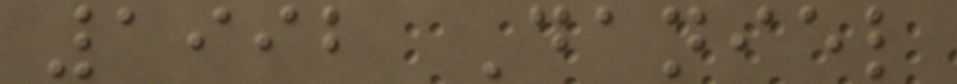1992 Daniel
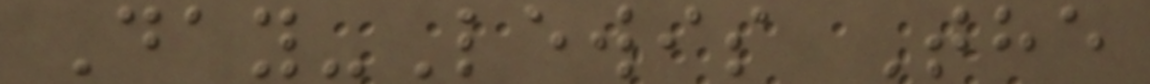Day-Lewis The
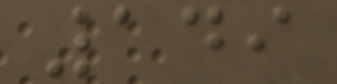149
